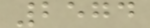2574
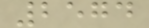2574
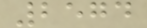2574
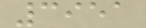3951
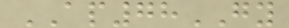AP78GY
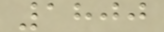1800
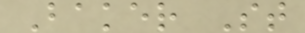Baker St
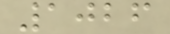1026
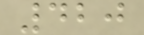420
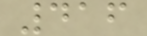416
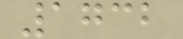1732
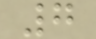7
